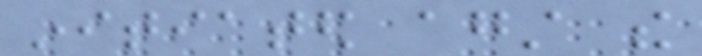initiated against the
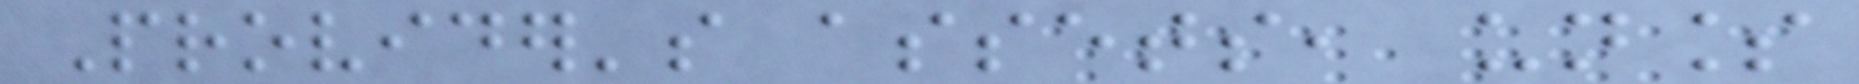Provider's assets, unless
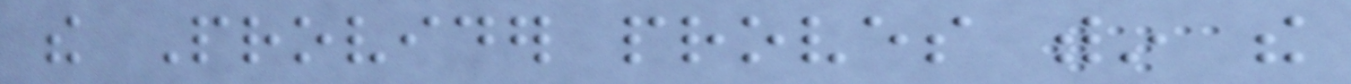the Provider proves within the
